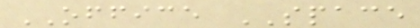OFFICE SPACE
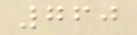760
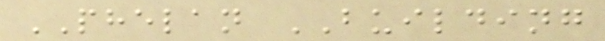PHELAN BUILDING
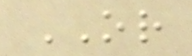OR
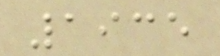1935
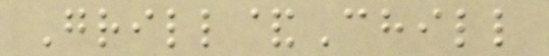Grill&Chill
